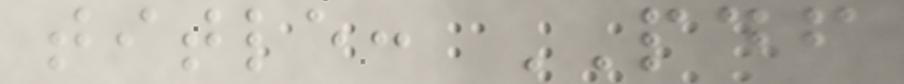title: PDF
